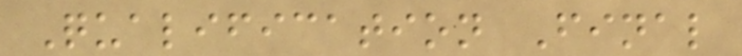Qualification Final
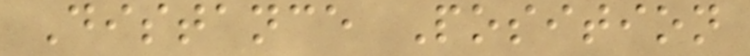Distance Position
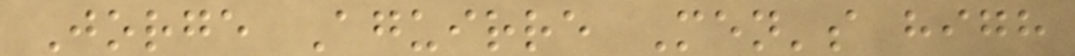Jorge Aguirre Men's high
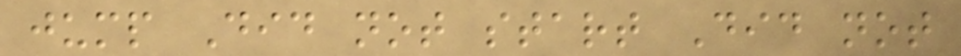jump Did not start Did not
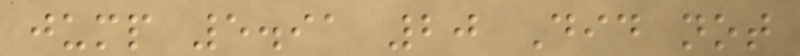jump 5.91 20 Did not
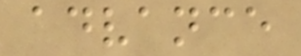advance
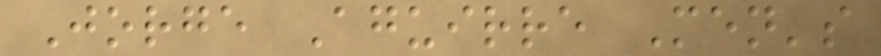Jorge Aguirre Men's
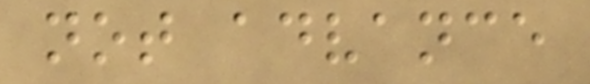not advance
